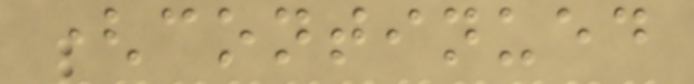(continued
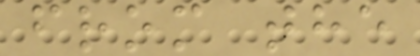from the
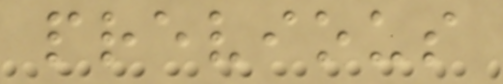previous
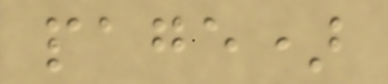page)
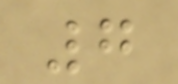7
